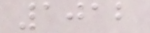1012
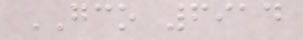GCO 6914
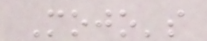Mojo's
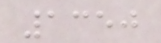1350
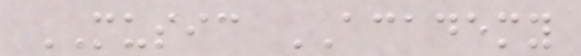MUSIC ACADEMY
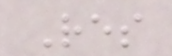Res
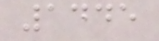1445
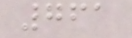761
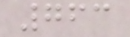763
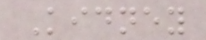Kidney
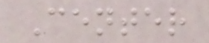Center
